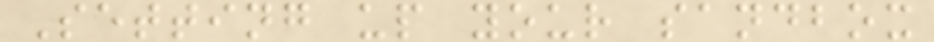Setting up your sandbox
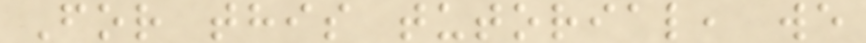For this tutorial, we
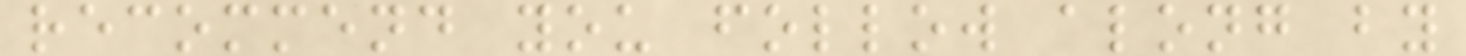recommend you follow along by
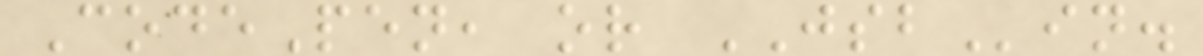CodePen, or JSBin.
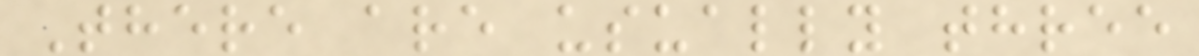There are usually three
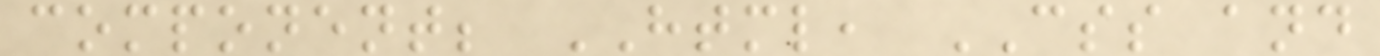component; HTML, CSS and
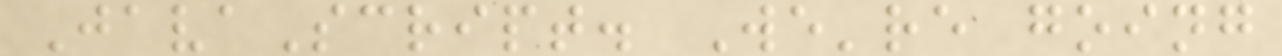JavaScript. We're going
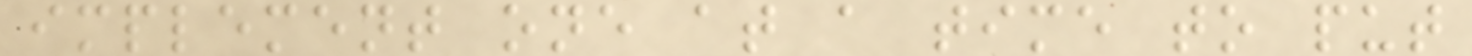implement one at a time to put
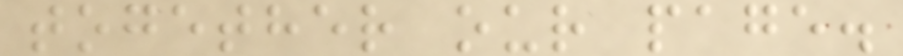together our page.
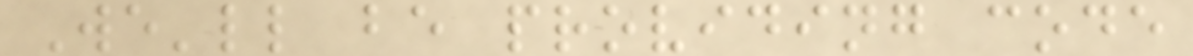We'll be providing code
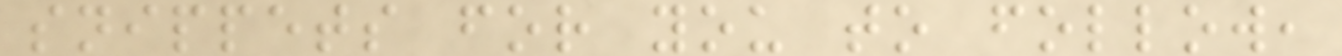snippets for you to follow,
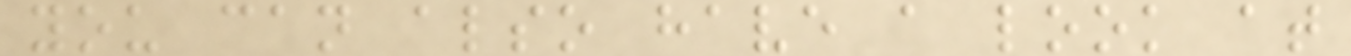you can also have a look at
